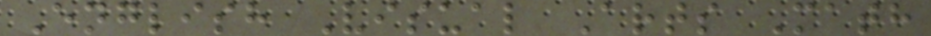English Visual Arts Math
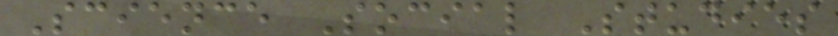Science Social Studies
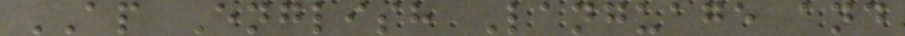AP English Language and
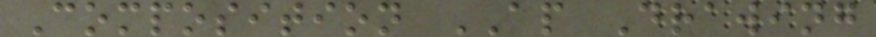Composition AP Drawing
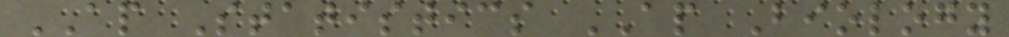AP Statistics AP Biology
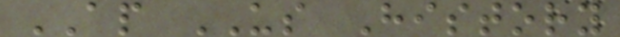AP US History
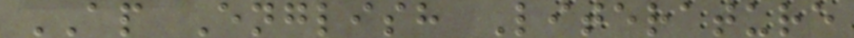AP English Literature
